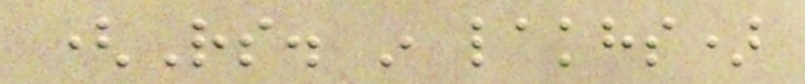(Rs. in lakhs)
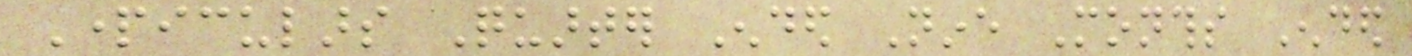Particulars Quarter Ended Nine Months Ended
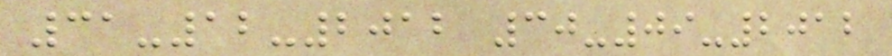31-12-2012 30-09-2012
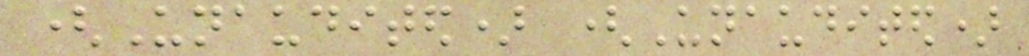(Unaudited) (Unaudited)
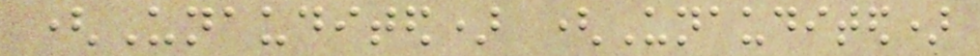(Unaudited) (Unaudited)
